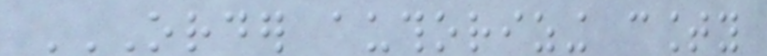ORDER AUTHORIZING COUNTY
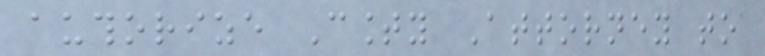authorize County Attorney to
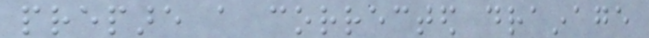prepare a corrected drainage
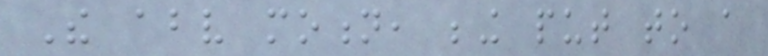The above motion, being put to a
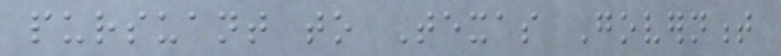pursuant to Texas Government
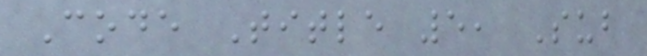Code Title 5, Sub
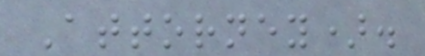Attorney).
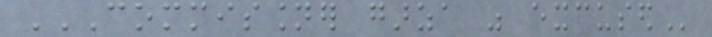COMMISSIONER GARZA WAS EXCUSED
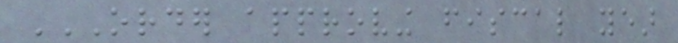ORDER APPROVING FISCAL YEAR
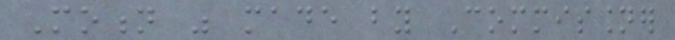Motion was made by Commissioner
